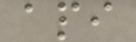api
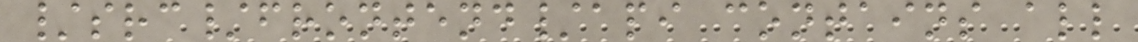/src/frontend/api contains all
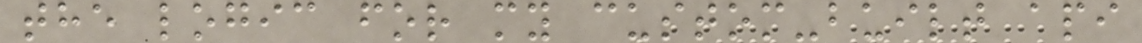the logic for my custom-built api
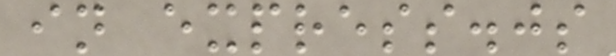in express.js
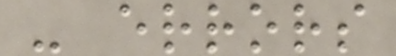- errors
